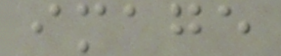image
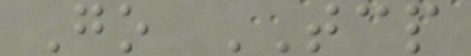Go TCP
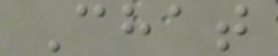Chat
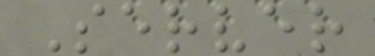Server
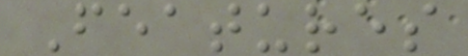Features
